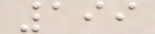199
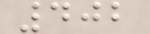402
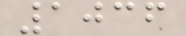1036
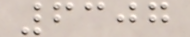6307
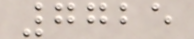7725
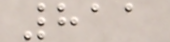811
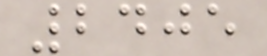2405
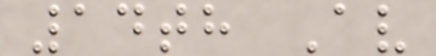14th Av
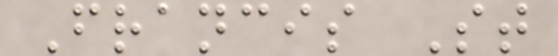Francis St
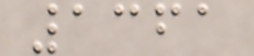1361
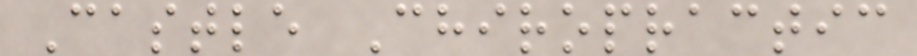Castle Chiropractic
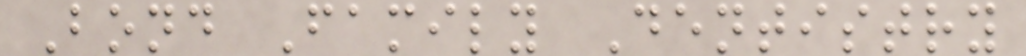Bond Family Dentistry
